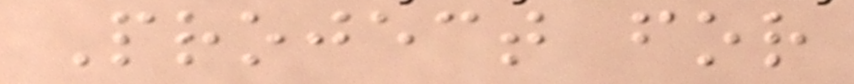Project for
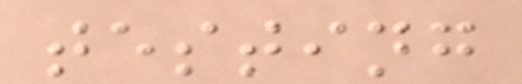testing
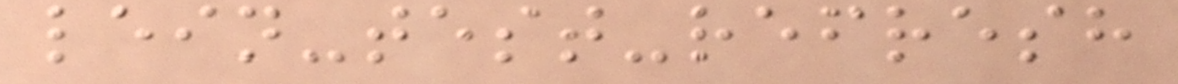lein-test-refresh
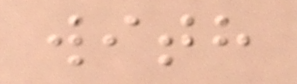with
